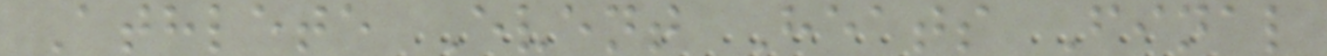Athlete Event Heats Final
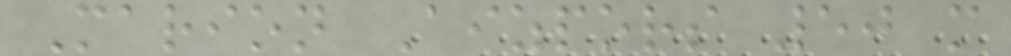Marion Aizpors 50 m
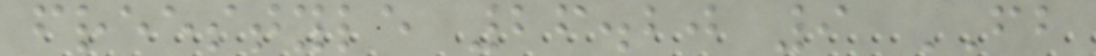freestyle 26.20 9 FB
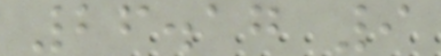26.17 9
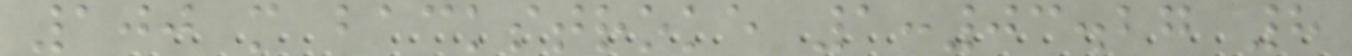100 m backstroke 1:03.27 8
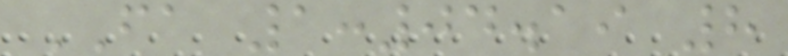FA 1:04.19 8
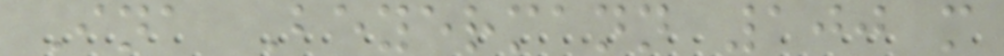Ina Beyermann 100 m
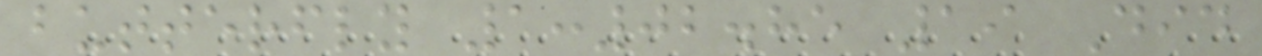butterfly 1:02.85 19 Did
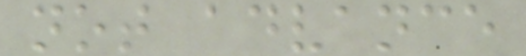not advance
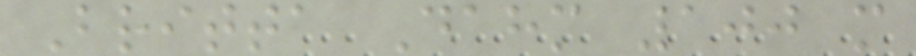Britta Dahm 100 m
